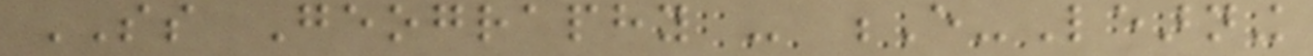SS Geography - E-Learning
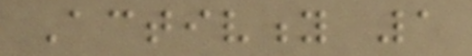Activity 1
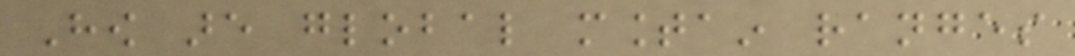How are global mountain ranges
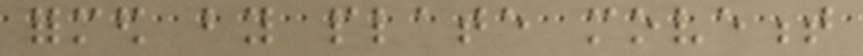formed by plate movement
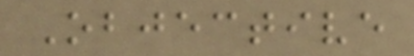Objective
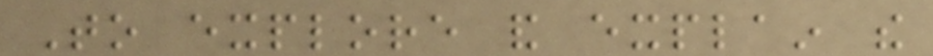To explore and explain the
